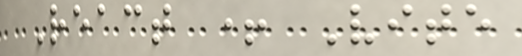React + Vite
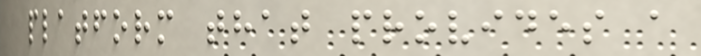platform that provides a
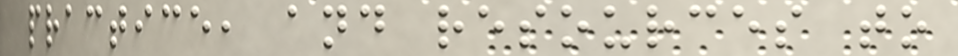practice, and resources to
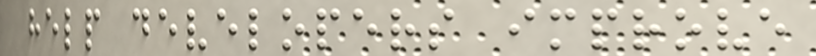help developers improve
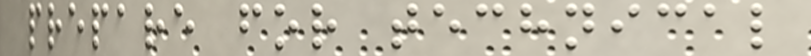prepare for technical
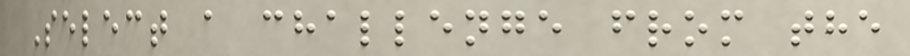Select a challenge from the
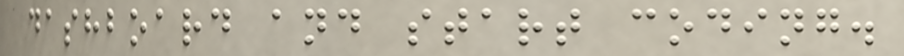dashboard and start coding.
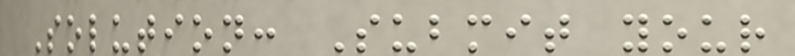Solution: Submit your
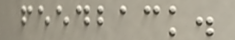feedback.
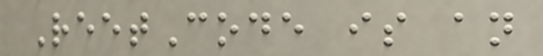ReetCode is an
